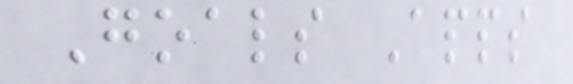Goals Apps
